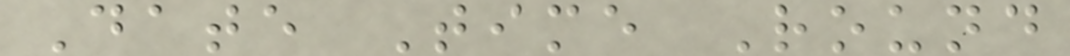Date Time Round
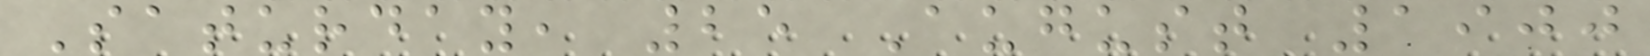Saturday, 25 August 1900
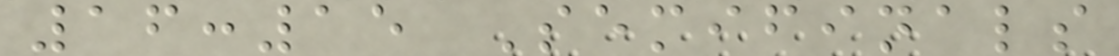16:15 Semifinals
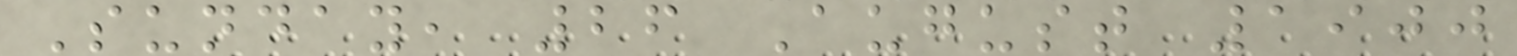Sunday, 26 August 1900
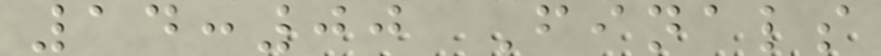14:00 Finals
